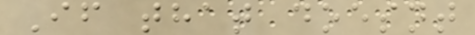If that doesnt
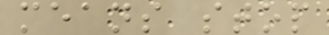means stop
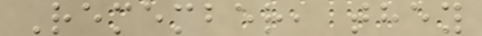Remember, they
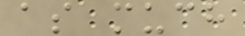as much
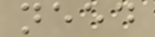need
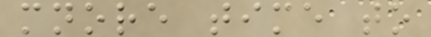mnore time to
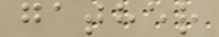gather
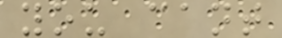you cant
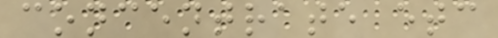concentrate etc
